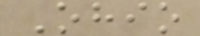Ohio
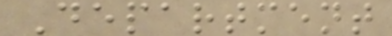Department
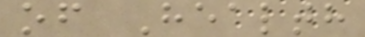of Health
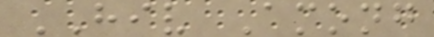HIV Among
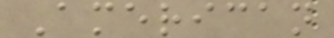American
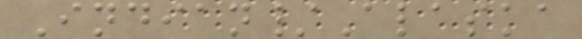Indian/Alaska
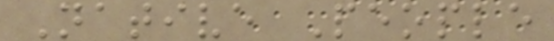Native People
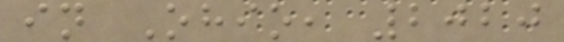in Ohio, 2020
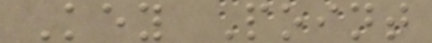Key Point
